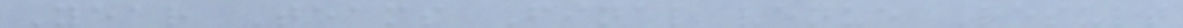Year Teams Final venue Result
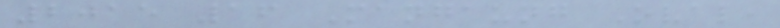2015 16 Mangaung Oval,
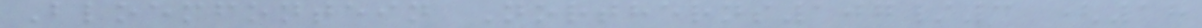Bloemfontein Northerns107/3 (18
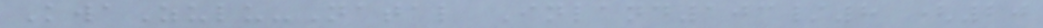KwaZulu-Natal Inland103/8 (20
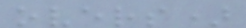overs)
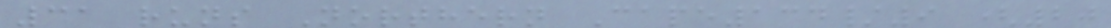31 runs Northern Cape134/9 (20
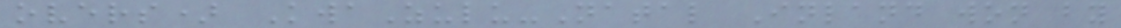overs) KwaZulu-Natal Inland won by
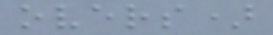overs)
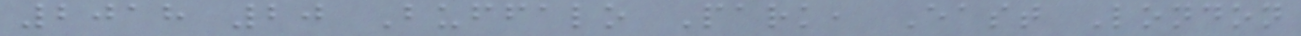2018 20 Buffalo Park, East London
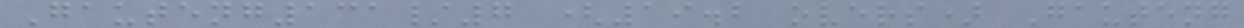Gauteng131/7 (19.2 overs) Gauteng
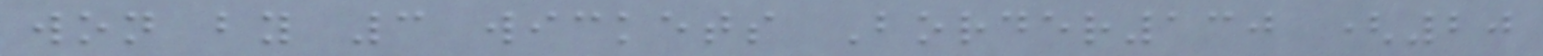won by 3 wickets Border130 (20
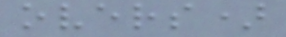overs)
